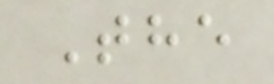The
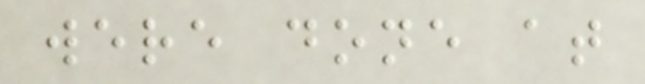were done at
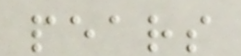pears
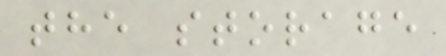the storage
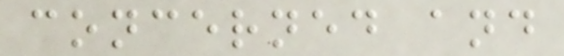concerned and
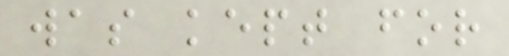was kept for
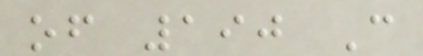of 190 C
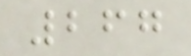267
